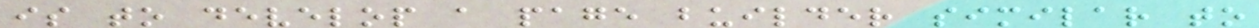is to develop a page builder similar to
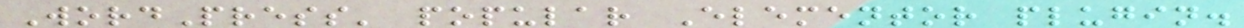WordPress' popular Elementor plugin.
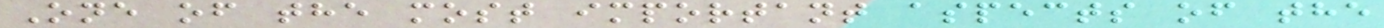One of the most important aspects of the
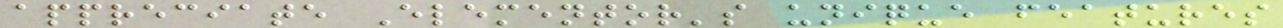appreciate Elementor's unique features
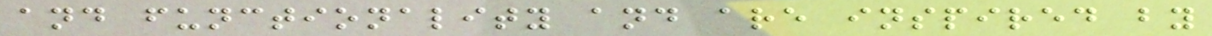and functionality and are inspired by
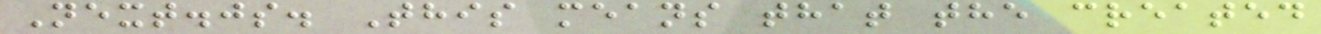Next.js. This means that the created
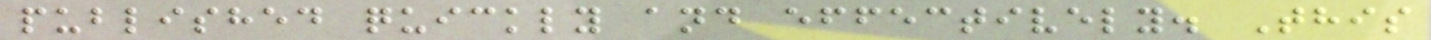published quickly and effectively. This
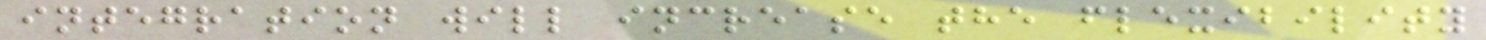integration will increase the flexibility
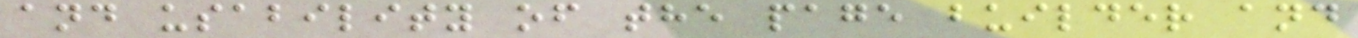and usability of the page builder and
